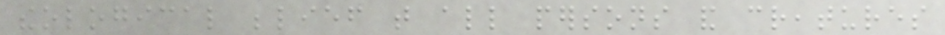theological belief that all persons and creatures
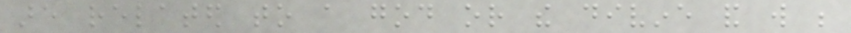are related to a god or the divine and will be
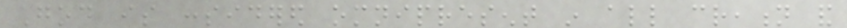God is considered omnipresent in all creation and
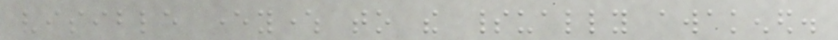visible everywhere to the spiritually awakened.
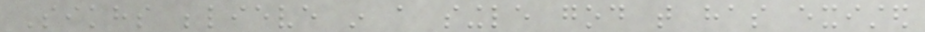Sikhs believe in a single god that has existed
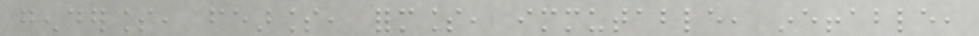genderless, fearless, formless, immutable, ineffable,
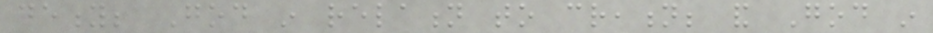deity; God in relation to creation; and God in
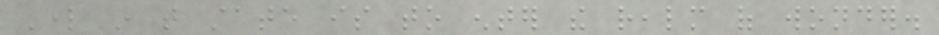Lord in that state is to enter the realm of wonder.
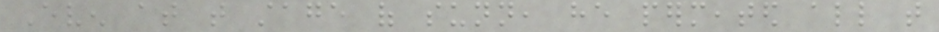Even at that stage of sunn, he permeated all that
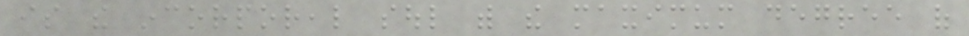is the incorporeal soul with the maximum degree of
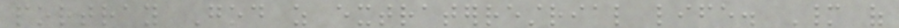portray God as extraterrestrial life. Many of
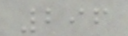296
